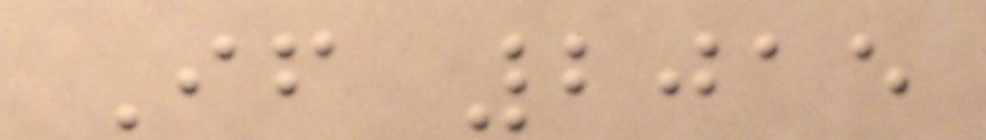If 2015
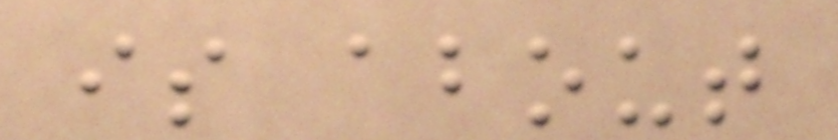is about
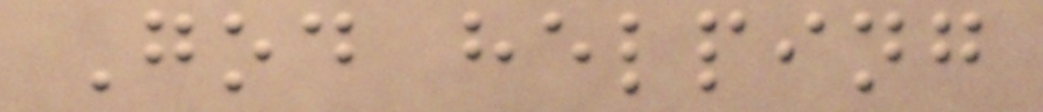God helping
